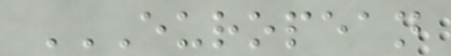EUROPEAN
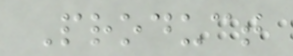Product
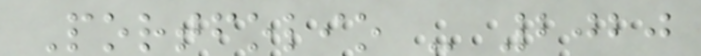Portfolio - 2020
